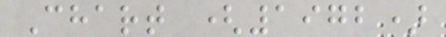Chart (1972)
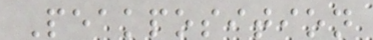Peakposition
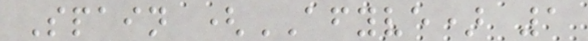Spain (AFYVE) 1
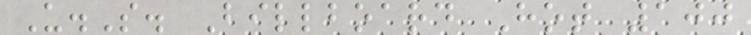U.S. Billboard Hot 100
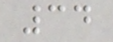34
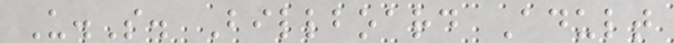U.S. Billboard Adult
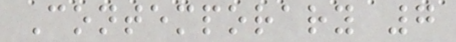Contemporary 7
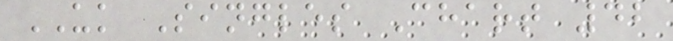UK Singles Chart 42
